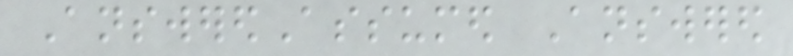AnsweredAssumed Answered
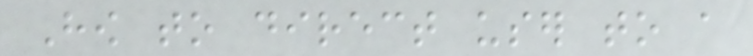How to direct user to a
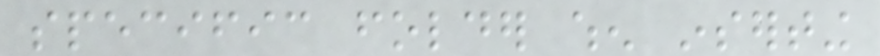specific folder when inserting
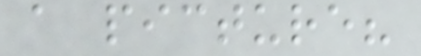a picture?
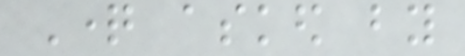Question asked by
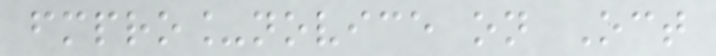fmpro_novice on Oct
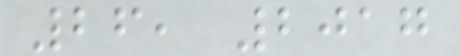26, 2017
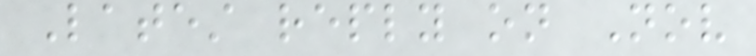Latest reply on Nov
